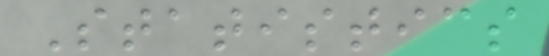Statistics
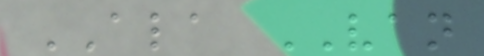ALA VAN
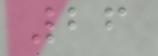26
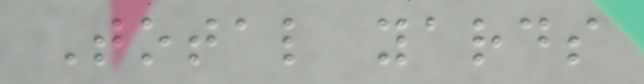Total yards
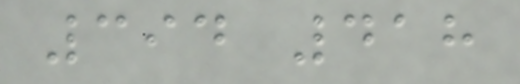394 418
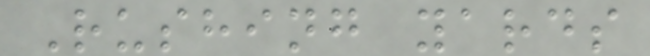Rushing yards
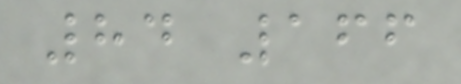84 166
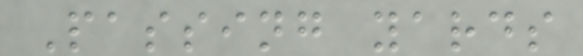Passing yards
